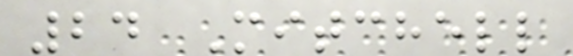24 Mitchell
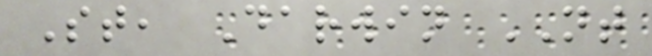St, Darwin NT
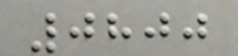0800
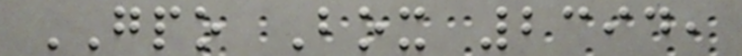GPO Box 2394,
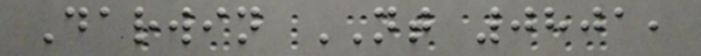Darwin NT 0801,
